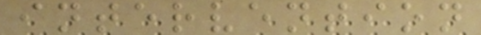intervention
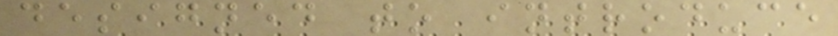designed to introduce
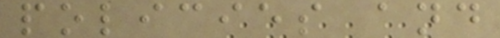policies and
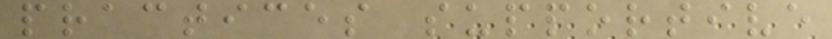practices supportive
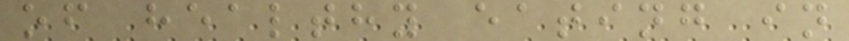of healthy eating in
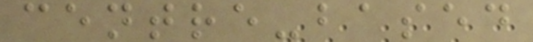centre-based
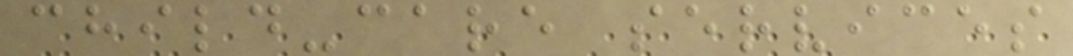child-care services
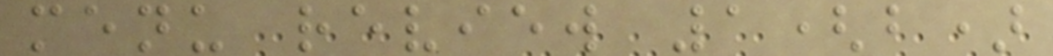menu review 1(b)
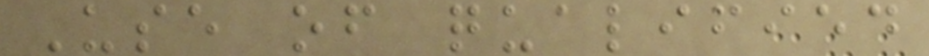Use of qualified
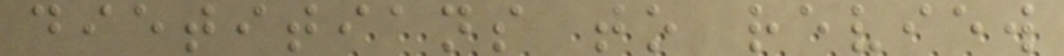dietitians to review
